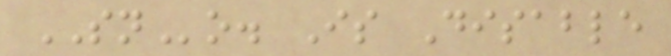SNo. Is Disable
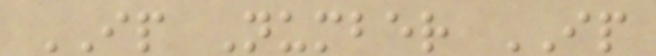IP Number IP
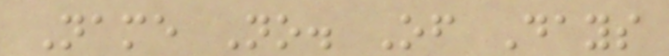Name No. Of Days
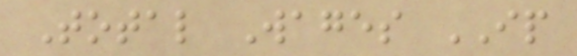Total Wages IP
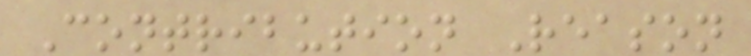Contribution Reason
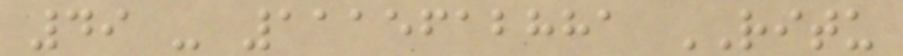49 - 1115612881 RITU
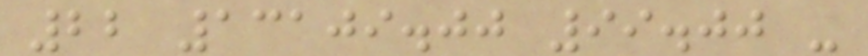22 13109.00 99.00 -
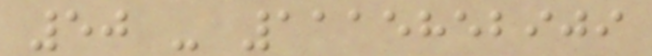50 - 1115852909
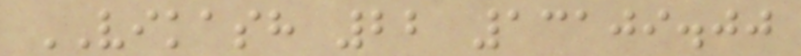VIKASH 22 13109.00
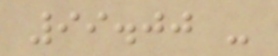99.00 -
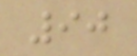90
